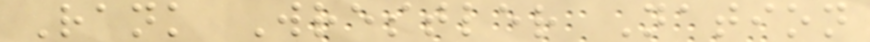Rank Wrestler Nation
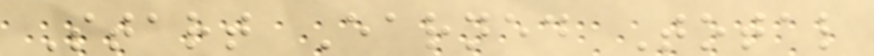Start Earned Total
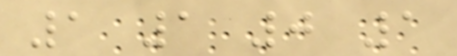1 1 0 1
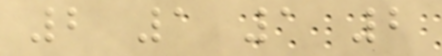2 1 1 2
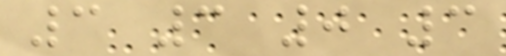3 3 0 3
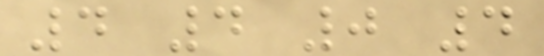4 4 0 4
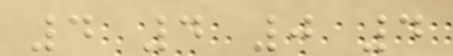4 4 0 4
